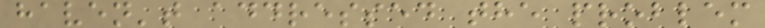haven't addressed the problem
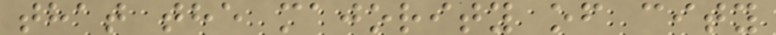that the majority of city
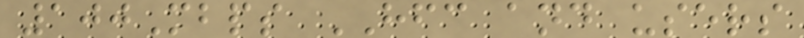100Mbps HFC and users
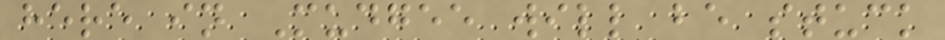here in Mudgee will be stuck
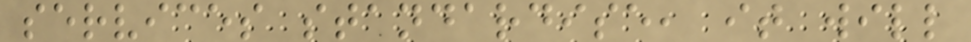services standardise, it will
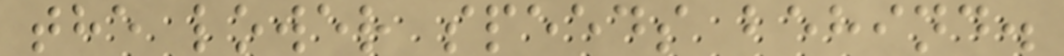the lower speeds behind.
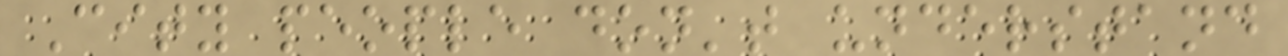City people don't understand
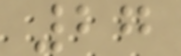27
